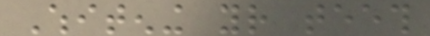Whitening your teeth
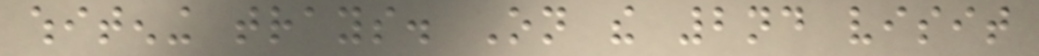whitening trays. On the 2nd visit
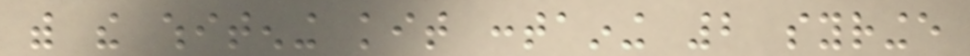with the whitening kit containing 2 syringe
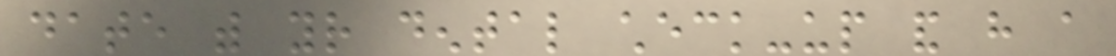date with your dental check-up and have a
